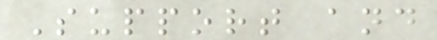Support and
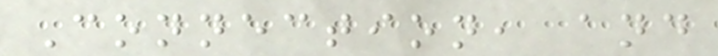Connection, and
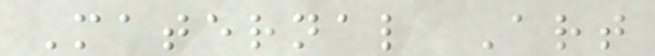Maternal Art
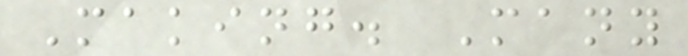Making. Many
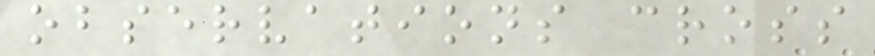observations cross
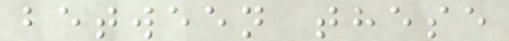between these
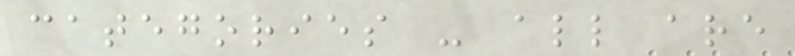categories - all are
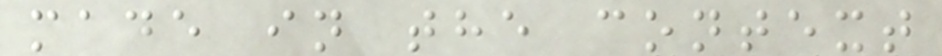made in the context
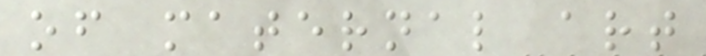of maternal art
